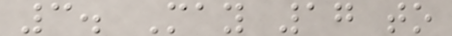3. May 17 to
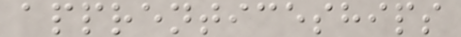apprenticeships
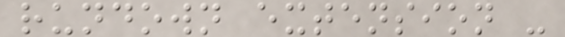rundown extension -
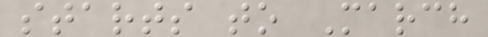starts to March
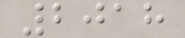2018
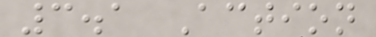3.1 Action
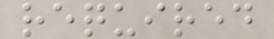required
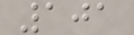101
